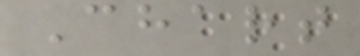Chart
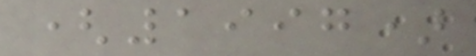(1997)
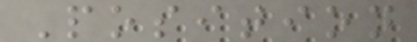Position
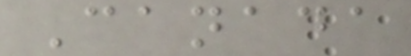Canada
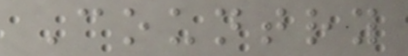Country
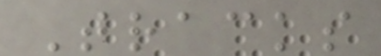Tracks
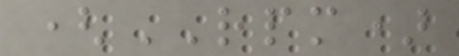(RPM)
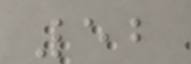52
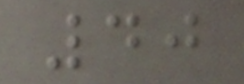40
